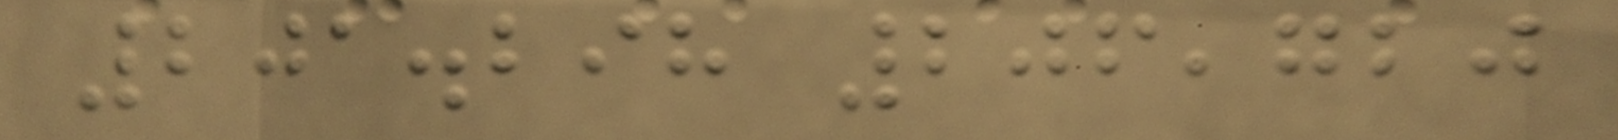201.298 206,720
